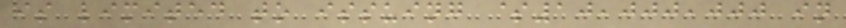is limited to issuing $10,000,000 in
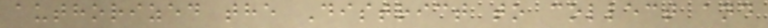authorized the District to collect and
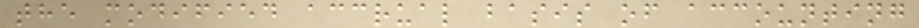the modified accrual basis of accounting
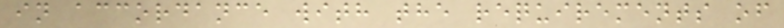in accordance with the requirements of
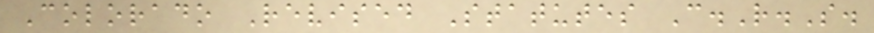Colorado Revised Statutes C.R.S.
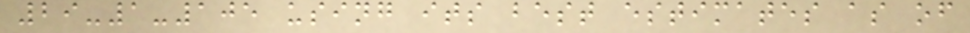29-1-105 using its best estimates as of
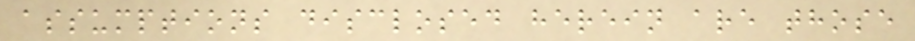assumptions disclosed herein are those
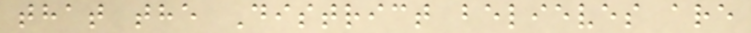that the District believes are
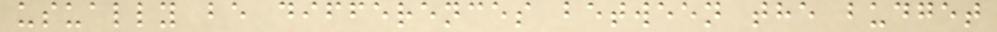usually be differences between the budget
